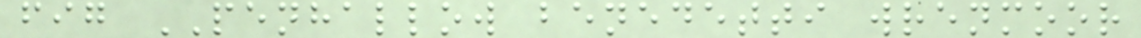fig PENHALLOW benedetti wrenmoor
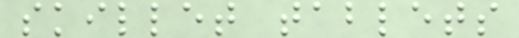skillet tablets
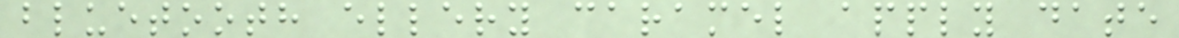bluetooth ellery caramel apply date
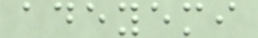adeyemi
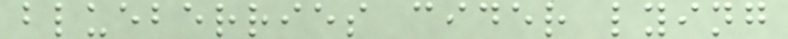blueberries cider lying
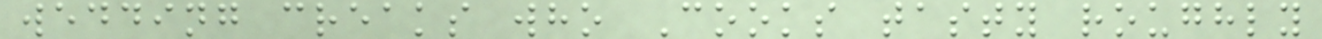wedding creaks who Cooks tasty roughly
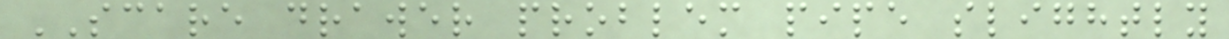SCARE drawer problem pipe slightly
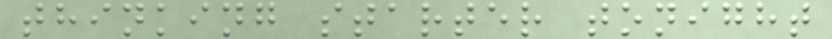thinking starter tonight
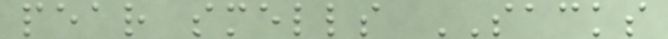pear smells SACKS
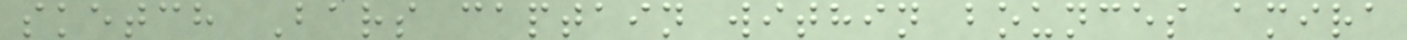sketch Bars captain within bounces amira
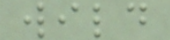wild
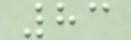83
